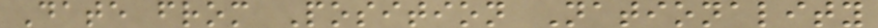Date from Position Nationality
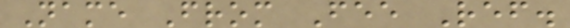Name From Fee Ref.
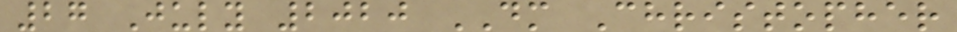27 July 2020 DM Christopher
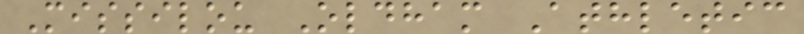Missilou Oldham Athletic
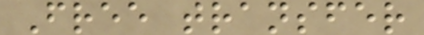Free transfer
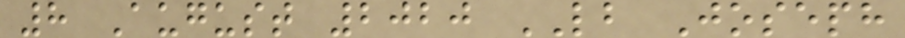8 August 2020 LB Joseph
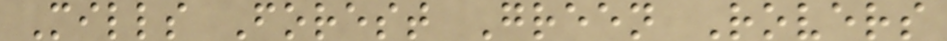Mills Forest Green Rovers
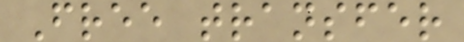Free transfer
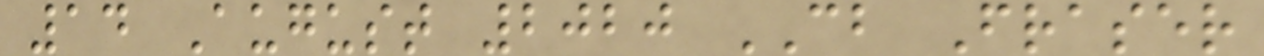14 August 2020 CB Fraser
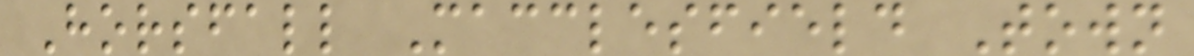Horsfall Macclesfield Town
